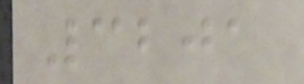3201
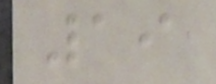19
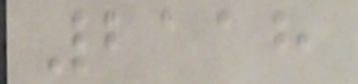2118
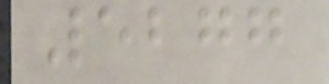5277
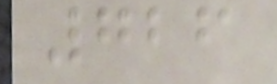726
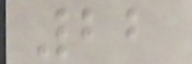22
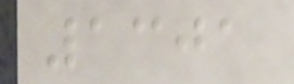1301
